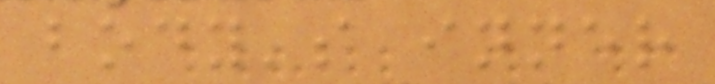body's inner
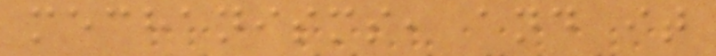mechanisms, and it
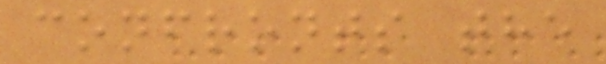confronts the
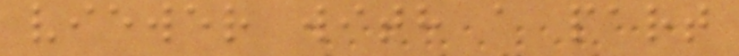viewer with a part
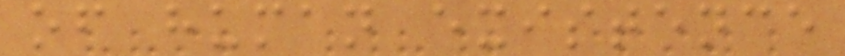of human existence
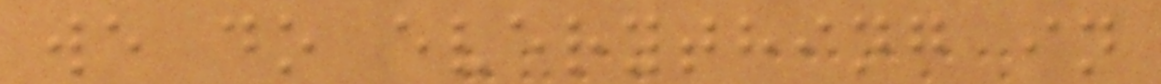we do everything in
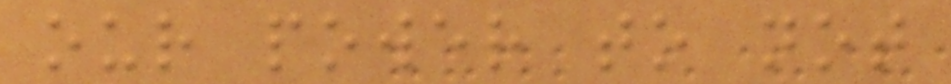our power to not
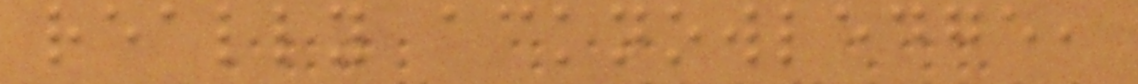really acknowledge,
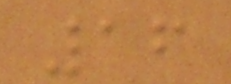16
